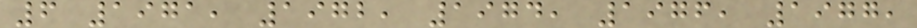6 1971, 1972, 1974, 1976, 1977,
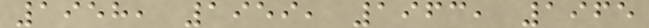1958, 1959, 1963, 1965
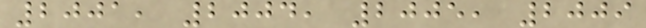2001, 2004, 2005, 2009
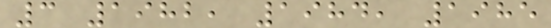3 1982, 1984, 1985
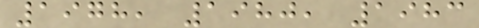1978, 1980, 1983
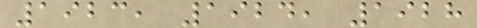1923, 1924, 1928
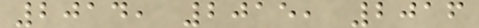2014, 2015, 2016
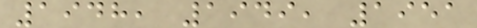1948, 1949, 1951
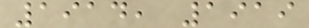1914, 1919
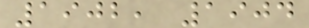1902, 1904
